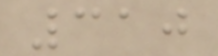310
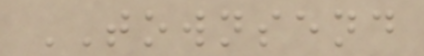TOWNSEND
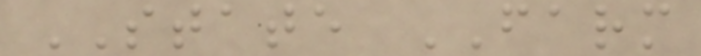STATE FARM
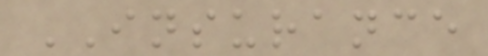INSURANCE
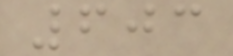603
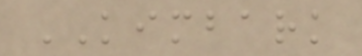KIMBARK
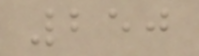250
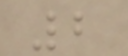2
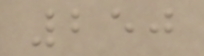250
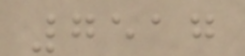7517
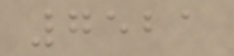7521
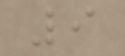9
